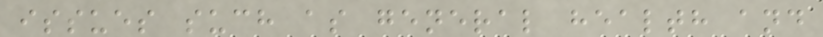issues such as general health and
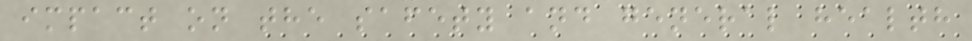impact on the safety and general health
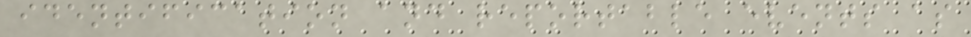identification and reportable events as
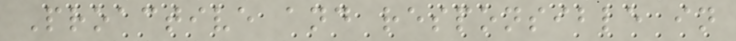Proactive and responsible in
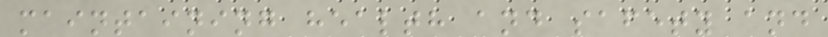maintaining health and safety and
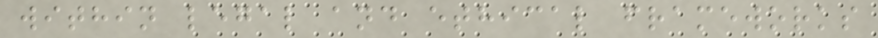within legal and ethical frameworks
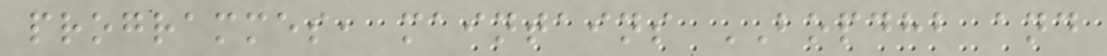programmes, maintains BOPDHB and
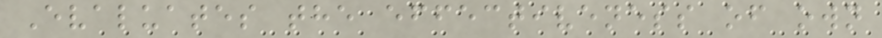Evaluates the effectiveness of own
